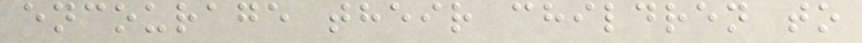encourage their children to
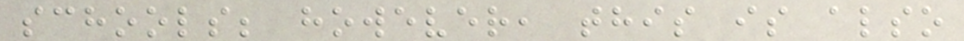schools; however, this is also
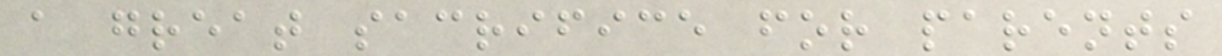a great sacrifice for parents
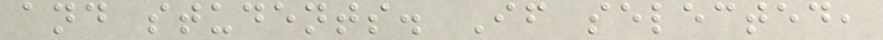and students. If selected,
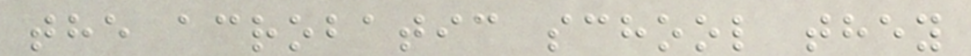the acrobatic school they
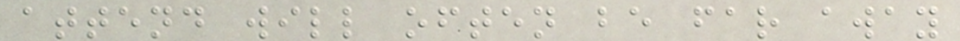attend will often be far away
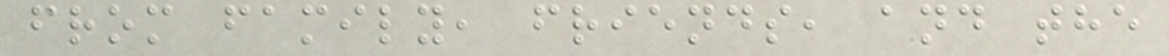from family, friends, and the
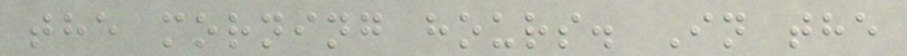the morning hours. In the
